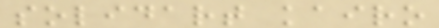solidart kairo
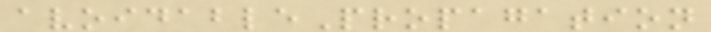avoidablePropagation
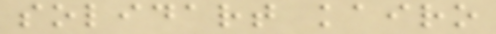solidart kairo
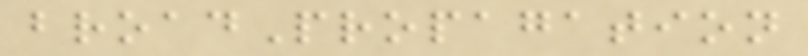broadPropagation
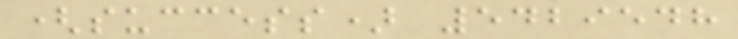(success) 5429548
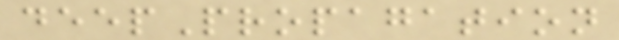deepPropagation
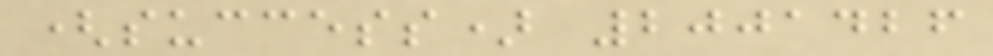(success) 2001426
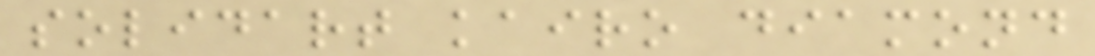solidart kairo diamond
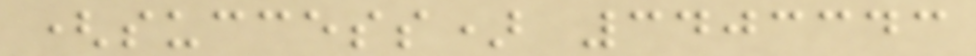(success) 3403343
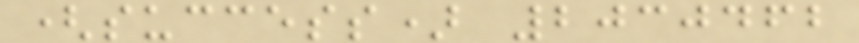(success) 2030462
